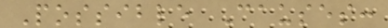Possible Causes:
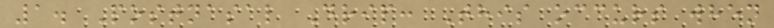1. Postnasal Drip: This occurs when
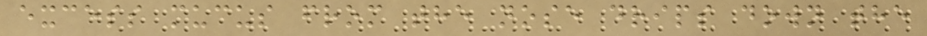excess mucus from the nose drips down the
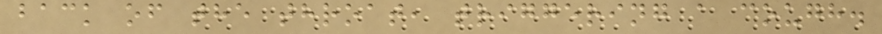back of the throat, triggering a cough.
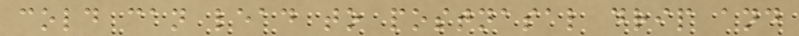cold can lead to postnasal drip and
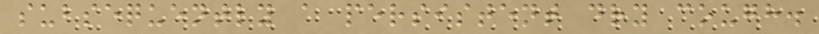subsequently a persistent dry cough.
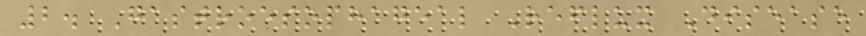2. Gastroesophageal Reflux Disease
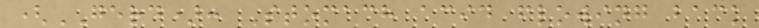(GERD): Stomach acid flowing back
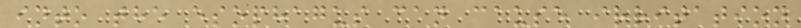into the esophagus can cause irritation
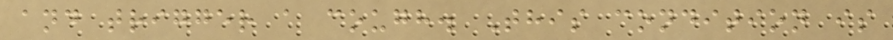and trigger a cough. This condition is
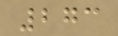273
